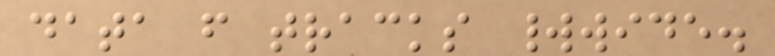data from tracks worldwide.
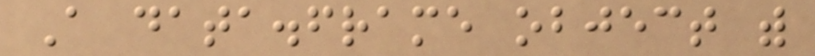A data.frame object with
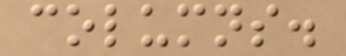columns.
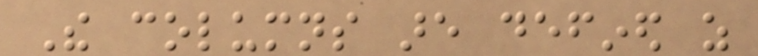The columns are defined as
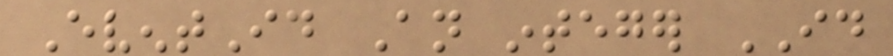EventId An integer ID
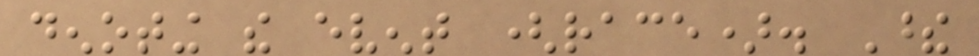denoting the event (race). These
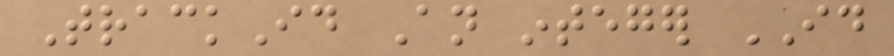TrackId An integer ID
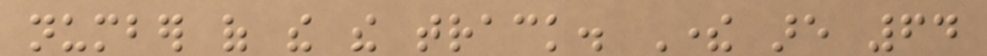number of the the track. There are 64
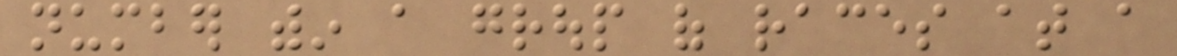number within a group of races at a
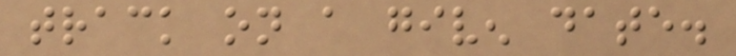track on a given date.
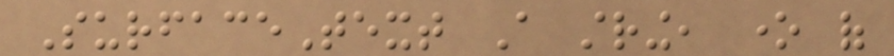SurfaceText A string, one of
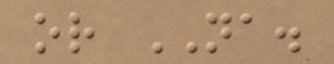or NA.
